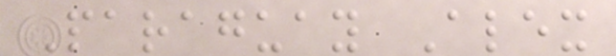Paraguay Alex
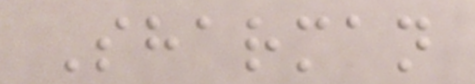Sharman
